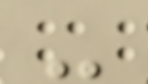-
